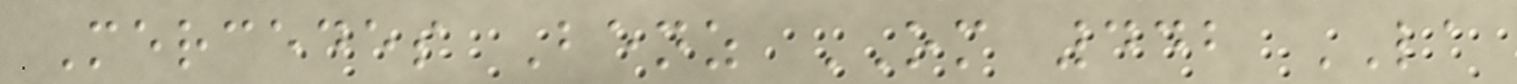Mercedes Benz OM 442 LA
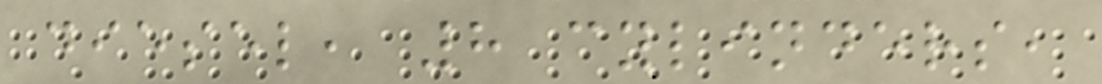diesel, 8 cylinders,
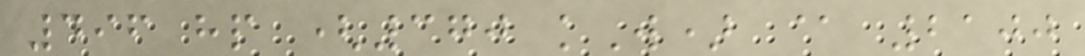496 hp (370 kW) @ 2100
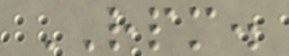RPM.
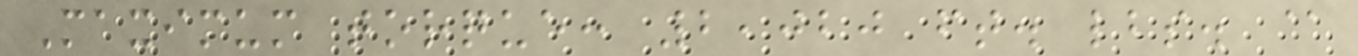Maximum torque: 2,020 ft. lbs. @
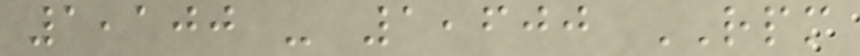1,100 - 1,600 RPM
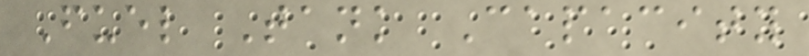Fuel Tank Capacity
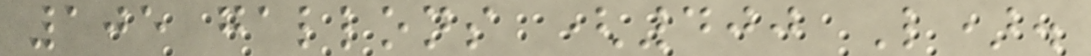105 gallons (400 L).
